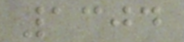1304
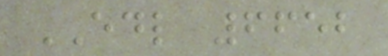EDL 6652
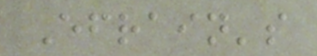Efrain's
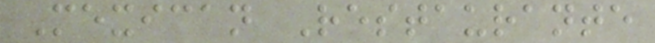Mexican Restaurante
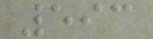593
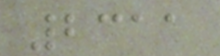2311
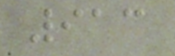913
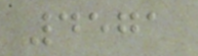4571
